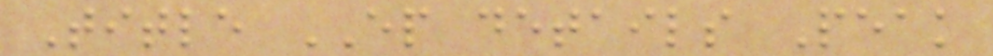Title EP details Peak
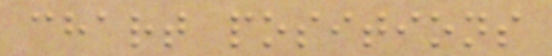chart positions
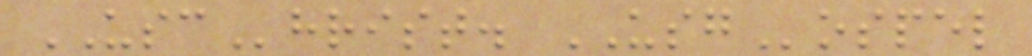USChrist. USGospel
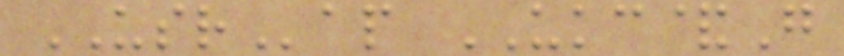USRap UKC&G
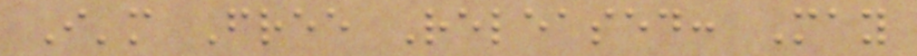I'm Free Released: May
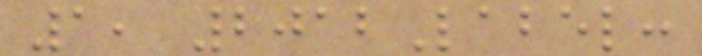1, 2012Label:
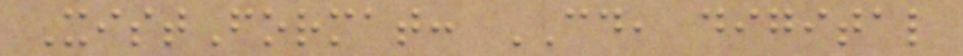XistFormat: CD, digital
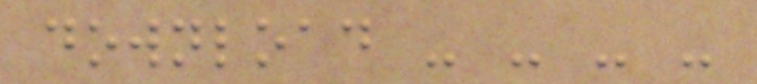download - - - -
